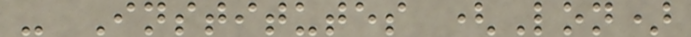- Institutes (Lon)
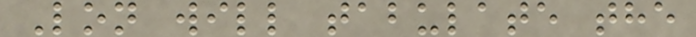Lon will tabulate the
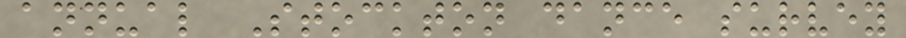annual Stockton dance survey
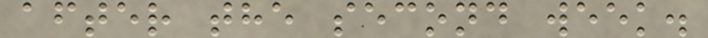after the second week.
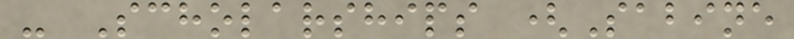- Scholarships (Sabine
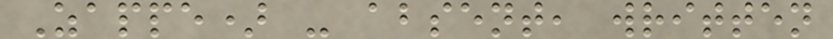Zappe) - absent, written
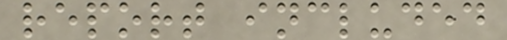report included
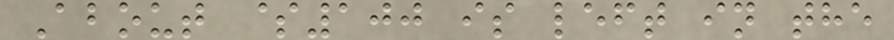About $100 is left in the
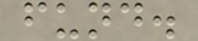fund.
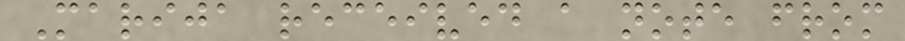Marija received a note from
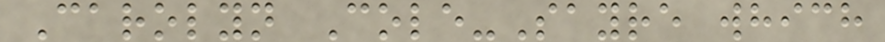Carolyn Cole-Sayre which
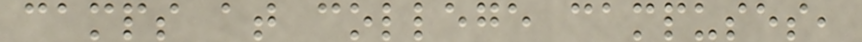camps at college campuses,
